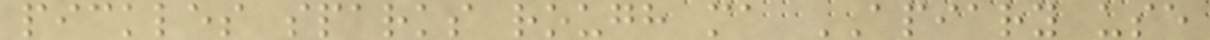pickles sparks rough ma APIARY use
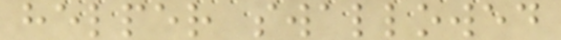helper swallowed
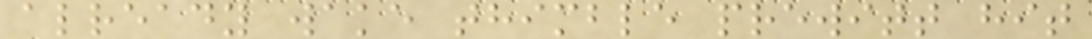already wake thimble prewitt hit
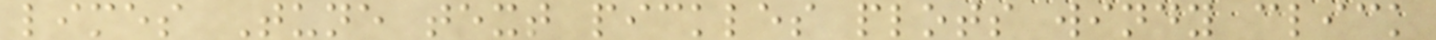limes Tune text pickles plots windy click
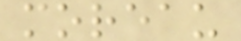moreau
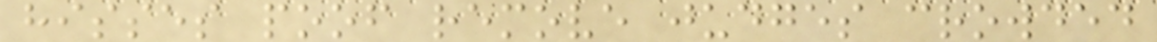hisses poof remove judges crowded
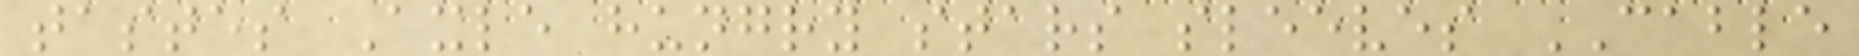tastes Axle hungry stars sleeves CABLE
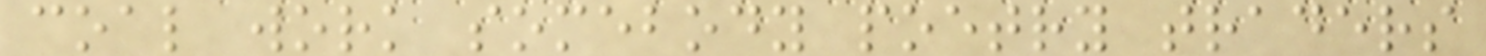coal work somebody poetry traders
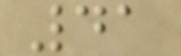41
